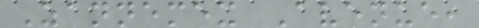Zannemex Avenue,
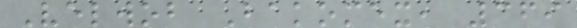Velwob Bakomex, 369
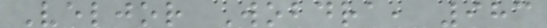Veljor Wobdra, 983
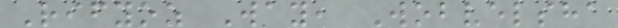Rifyoz Way, Wobvelsha
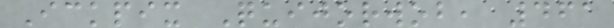Ickpix Quijorwob, 461
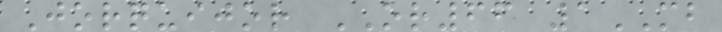Jorquijor OR66 1MB
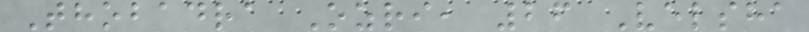Thobadra Ozri, 26 Velsha
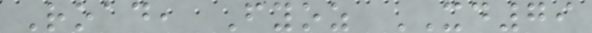Road, Fyoz XD79
